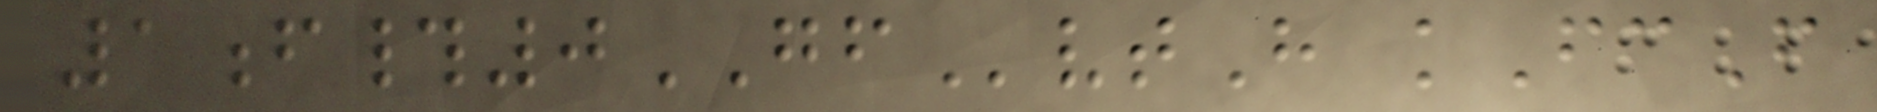1f#0GFvtH kFcF
